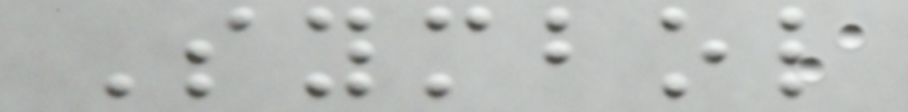Symbol
